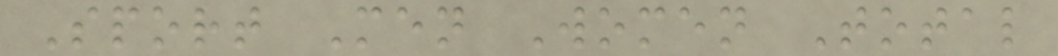Sport Men Women Total
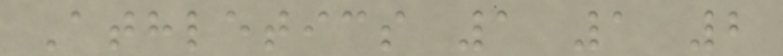Athletics 1 1 2
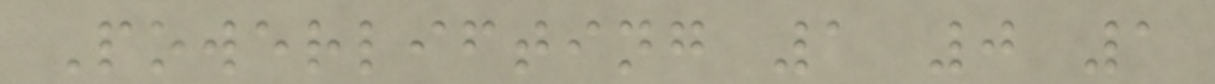Powerlifting 1 0 1
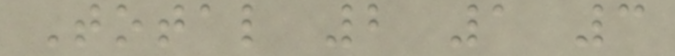Total 2 1 3
